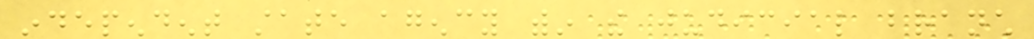independent state agency within the judicial branch
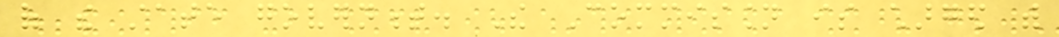of the state government. The Commission is charged with
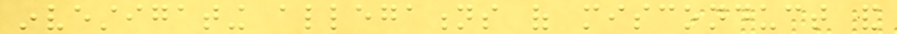investigating allegations of misconduct and
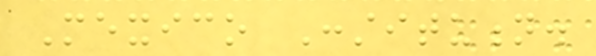Mexico Constitution.
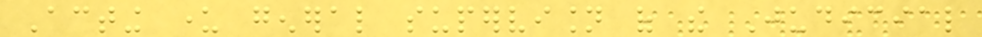Acting under general supervision of the Judicial
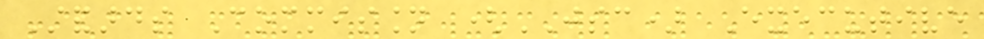Standards Commission (JSC) Executive
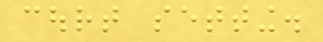court setting.
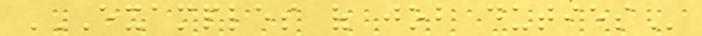EXAMPLES OF JOB DUTIES
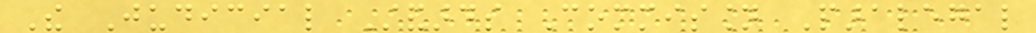The Judicial Standards Commission Paralegal
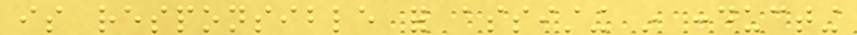is responsible for assisting in conducting
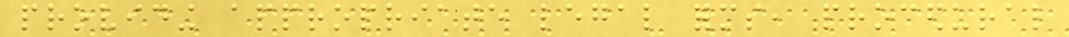providing appropriate legal forms, procedural
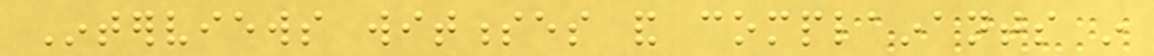Interviews witnesses and complainants in
